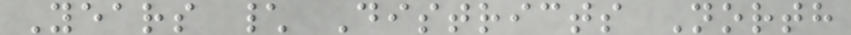Years \ Districts North
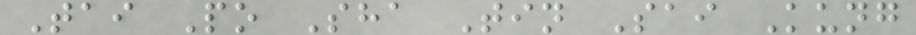Tai Po Sha Tin Sai Kung
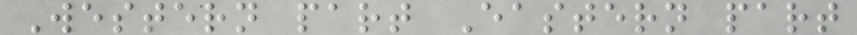Western part Eastern part
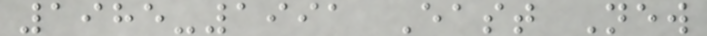1985-1991 East New
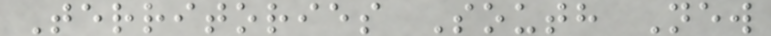Territories South New
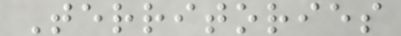Territories
